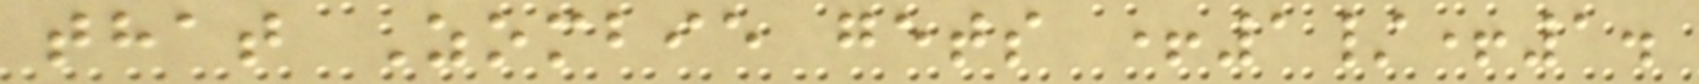that Zombie gets +1/+1.
